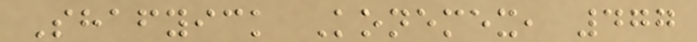Shafyick Konemex, 477
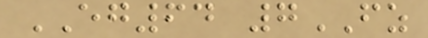EG64 7FZ
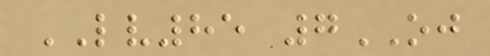LV85 7OJ
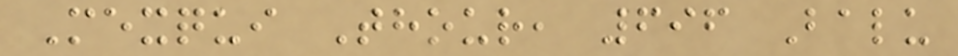Mexqui Thour, 696 Balu
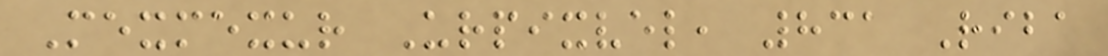Mexmexur Urpixvel, 831 Riba
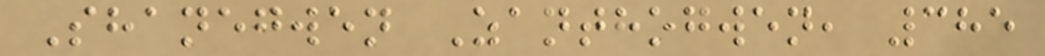Shanegwen Zanthogwen, 385
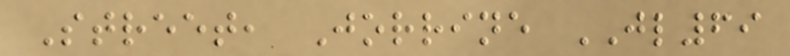Street, Jorrine JL69
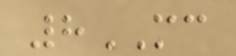8MC
